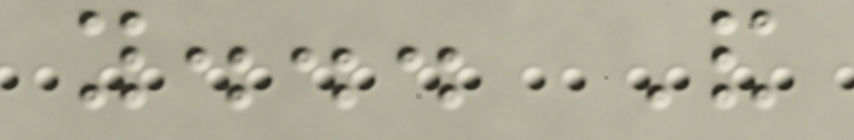you... And
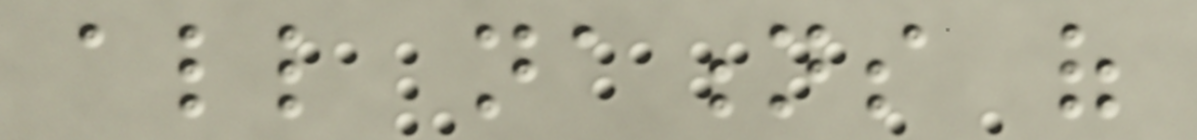all nations of
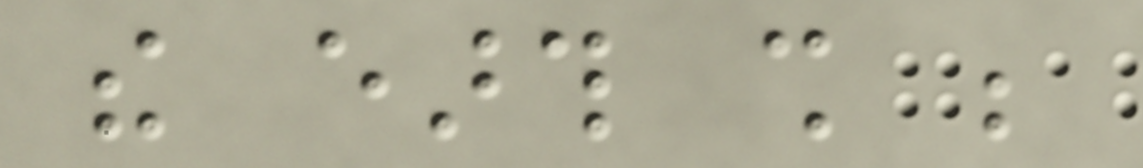the earth shall be
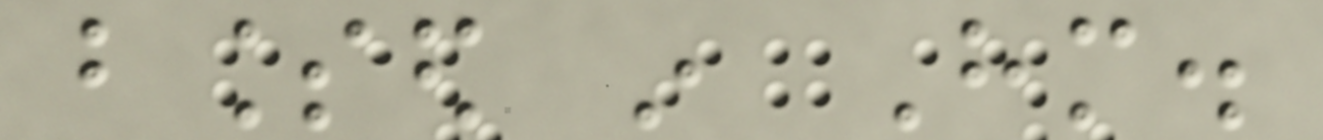blessed in Him.
